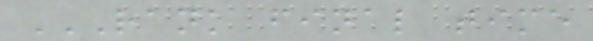RANK FINAL TIME
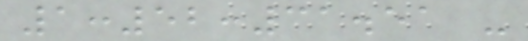1:52:31.51 -
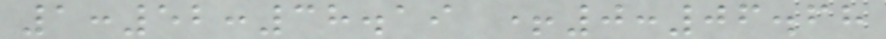1:52:38.19 +0:06.68
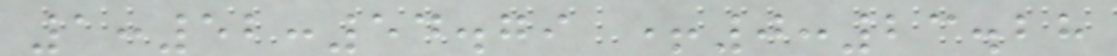1:52:54.79 +0:23.28
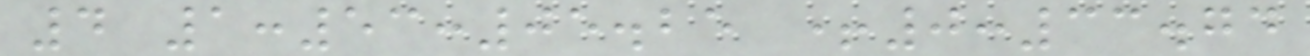4 1:53:05.25 +0:33.74
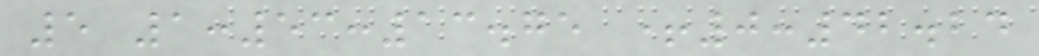5 1:53:13.75 +0:42.24
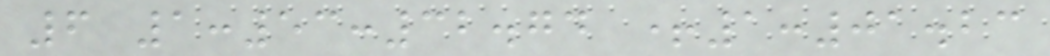6 1:53:32.74 +1:01.23
